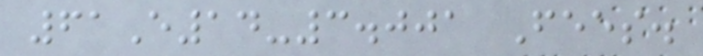61E14-3.001 Fees.
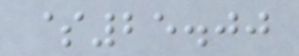$25.00
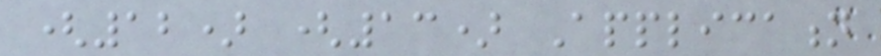(12) (13) Application
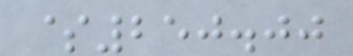$250.00
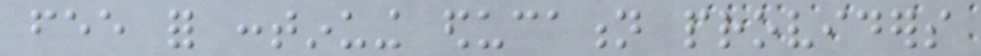fee for continuing education providers
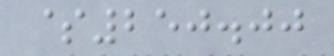$250.00
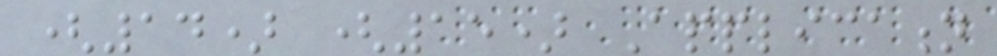(14) (15) Application
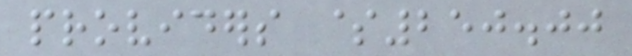providers $250.00
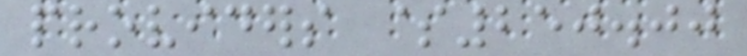providers $250.00
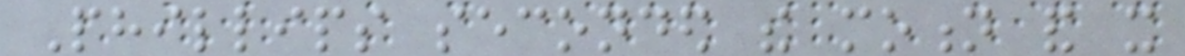Phillips seconded the motion and it
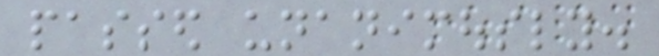passed unanimously.
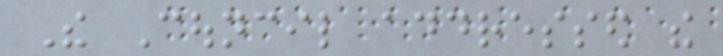The Council addressed the
